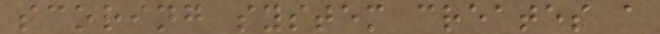scoring system creates a
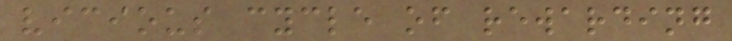vicious cycle of rewarding
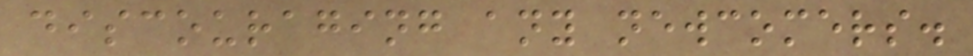discouraging any newcomers.
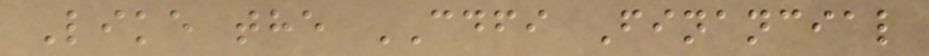Like the CDFI Financial
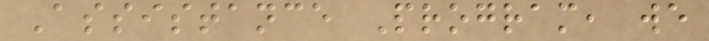Assistance Program, we
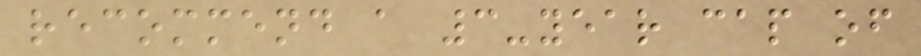recommend a 3-year cap of
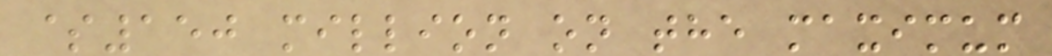$150 million on the maximum
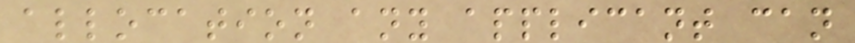allocation any applicant can
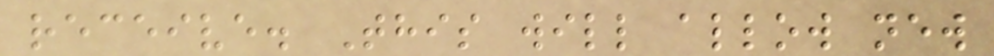receive. This will allow new
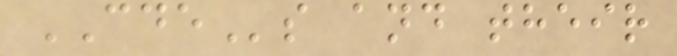CDEs and their
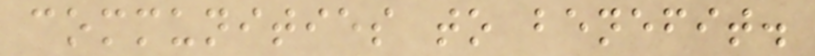communities to benefit.
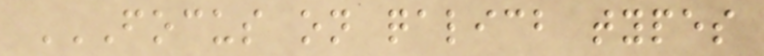FOCUS ON QALICB TYPES
